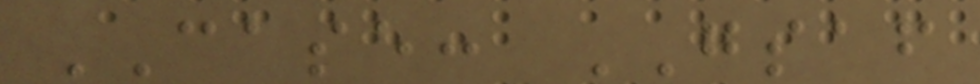CASE: GSAF
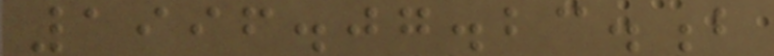1996.07.23.b
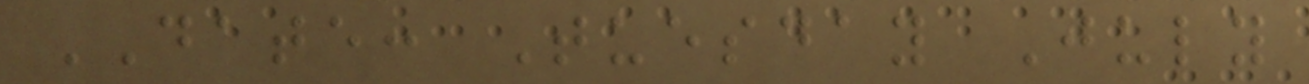DATE: Tuesday July
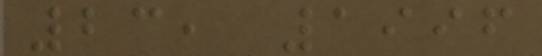23, 1996
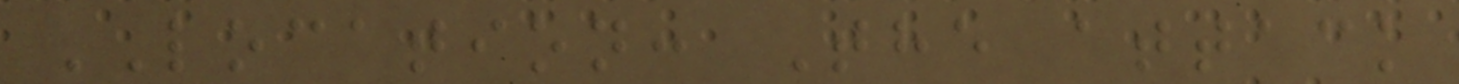LOCATION: The attack
